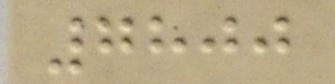7800
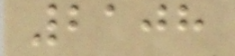2108
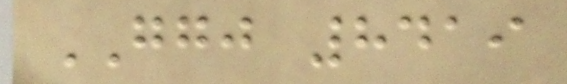GGJ 8419
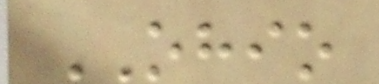OHIO
